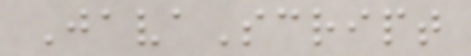JavaScript
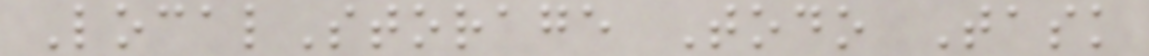LocalStorage Todo Task
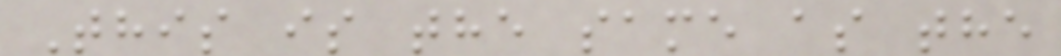This is the same as the
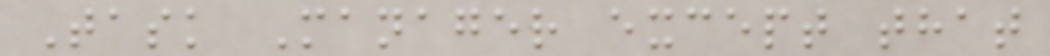Task Manager except that
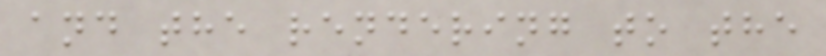and the rendering to the
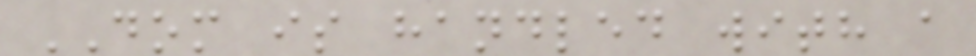DOM is handled with a
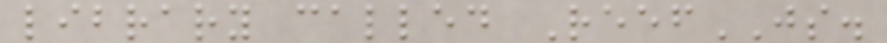library called ReefJS.
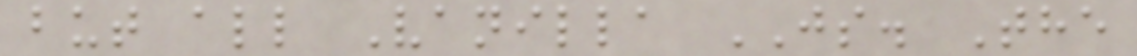but all Vanilla JS. The
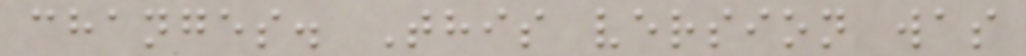changes. This version was
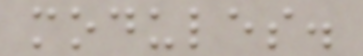modules.
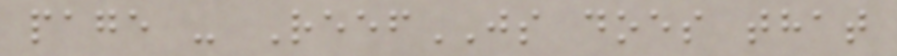page - ReefJS does that
